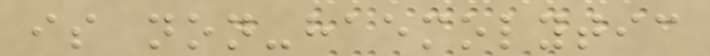is non-haemolytic
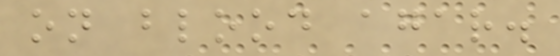on blood agar.
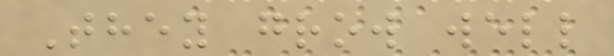They grow well
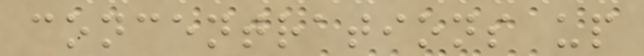concentrations up
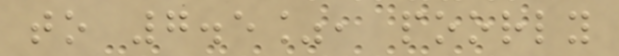to 7.5%, poorly
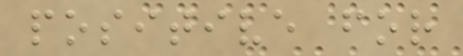positive for
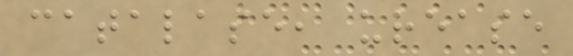catalase, urease
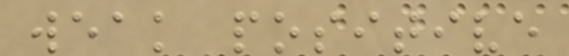weak positive
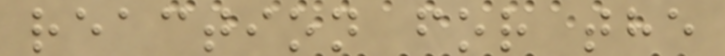reaction for the
